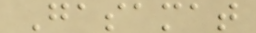Gasamat
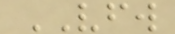VFW
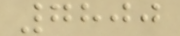7800
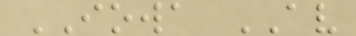IOWA AV
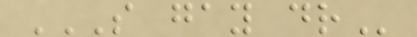S GAY DR
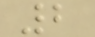2
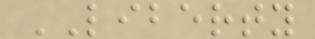LIBERTY
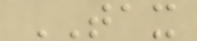TAX
